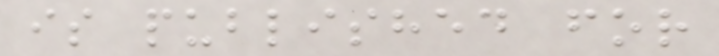is published for
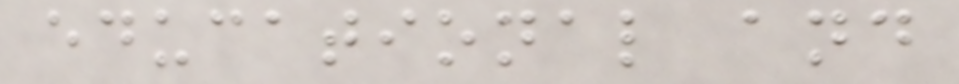educational and
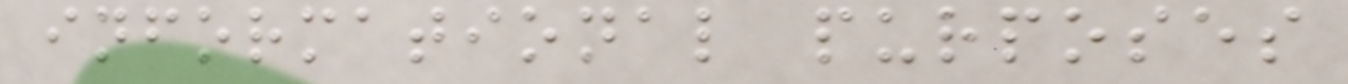informational purposes
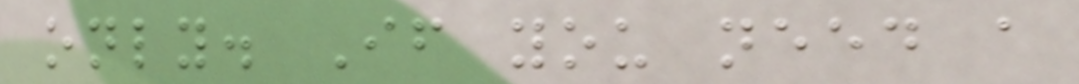only. If you need a
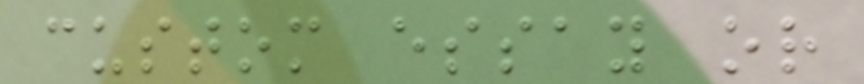custom essay or
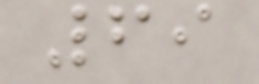69
